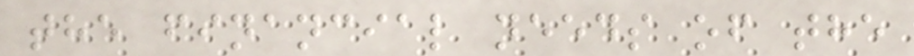the financial needs of the
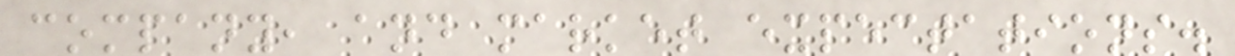company, and market expectations.
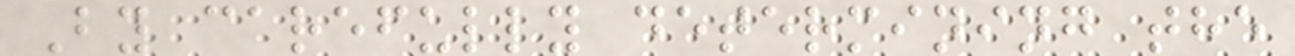By carefully determining the
